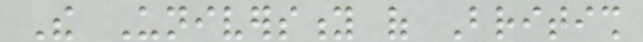The University of British
